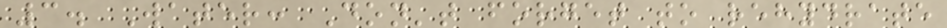3. Water: Don't forget to rehydrate
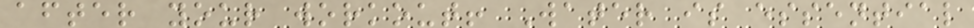after your workout! Water is essential
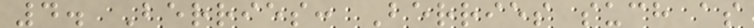4. Berries: Berries such as
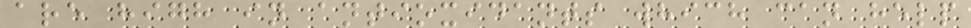are high in antioxidants which can help
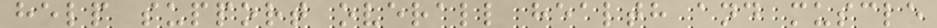help support overall health and muscle
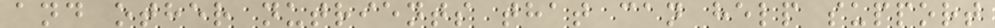and other nutrients that can help support
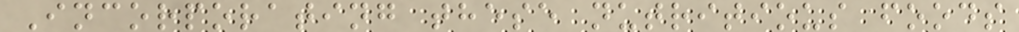Incorporating these nutritious foods
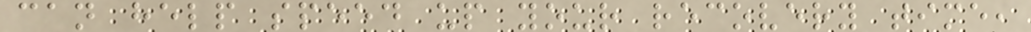can help speed up your recovery time,
